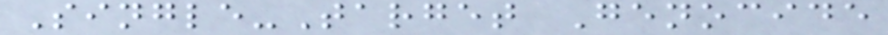Single-Target Genocide
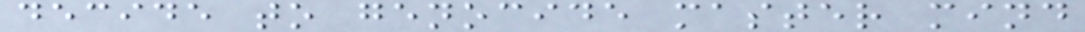decide to genocide master mind
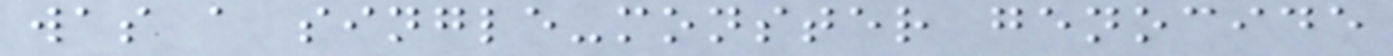was a single-monster genocide
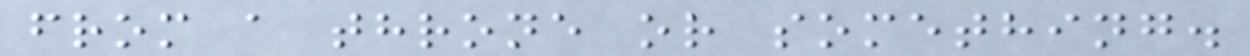from a throne or something.
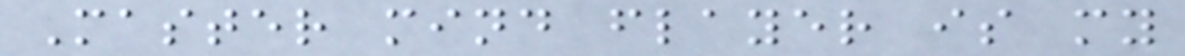Master mind flayer is my
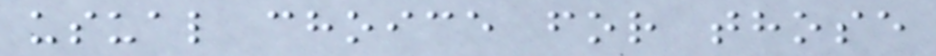usual choice for those
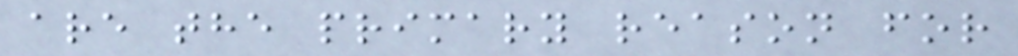are the primary reason for
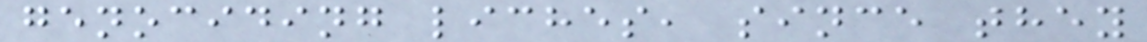genociding liches, since they
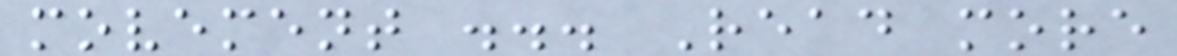movement ... Read more
